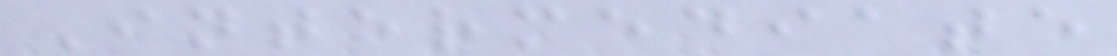Intermediate
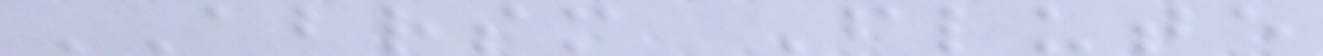ABRSM Flute
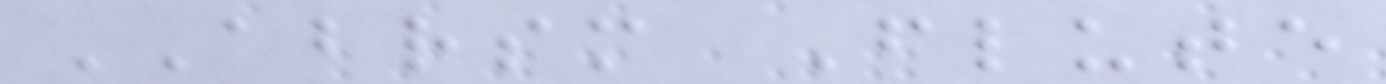ABRSM Flute
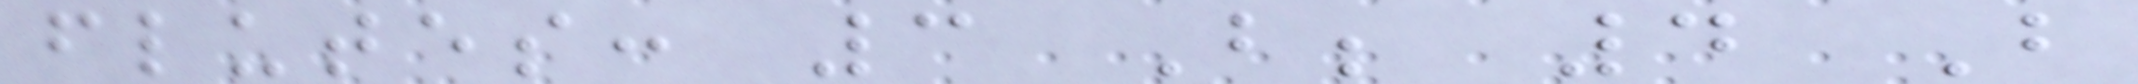flutes: 3 B; 4 B
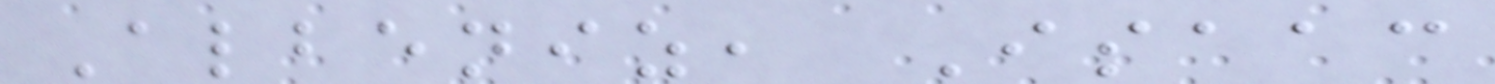Albeniz, Isaac
